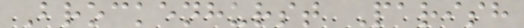Brockenhurst Parish
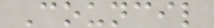Council
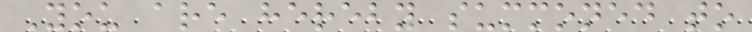You are hereby summoned to
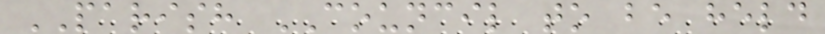PARISH COUNCIL to be held
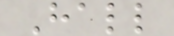Hall
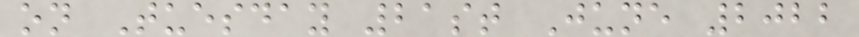on Tuesday 21st June 2022
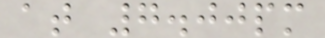at 7.00pm
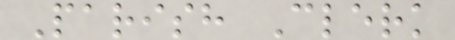Parish Clerk
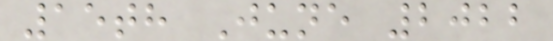15th June 2022
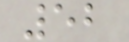52
